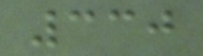330
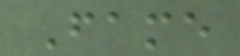Fame
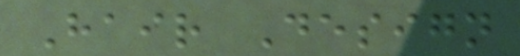Hair Design
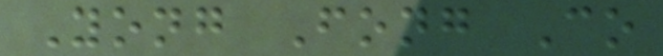Yong Fong Co
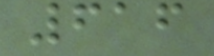616
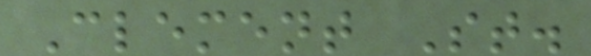Clement St.
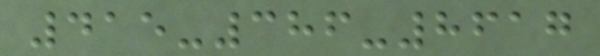415-386-8617
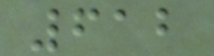612
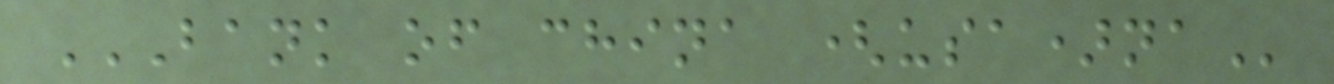BANK OF CHINA (USA)NA
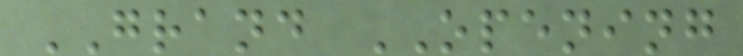GRAND OPENING
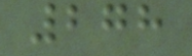278
